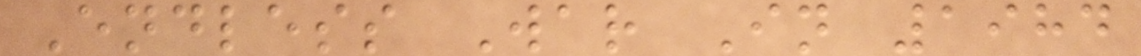Endless War In 1984
